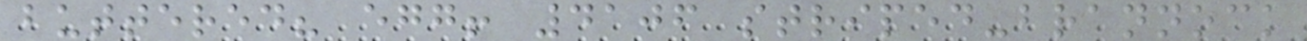buttered? egg! 4106 striped-brannock
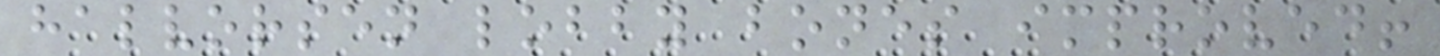halvorsen lobby bones improved!
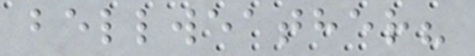bellweather?
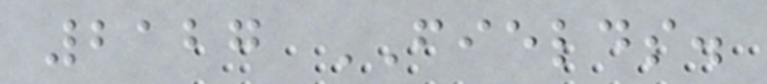2127 FIELDS.
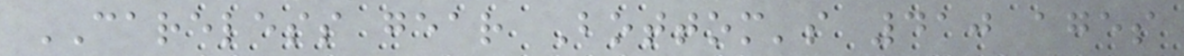CARELESS gear Bottom's 410 ages
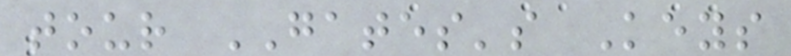tour GATES's Keys
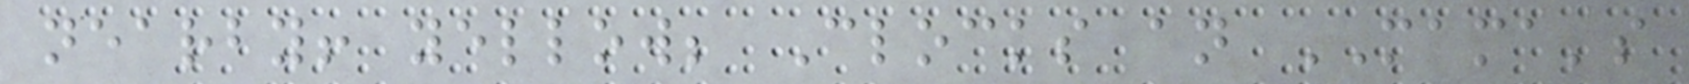nearby! yellow; Clocks an MAMA's
